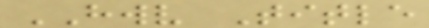HWV Title
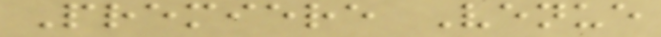Premiere Venue
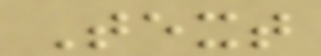Text
